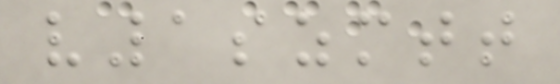v1szmtt
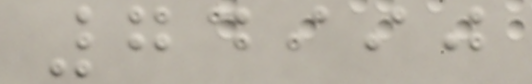74990
